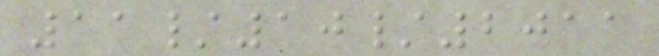11/10/2011
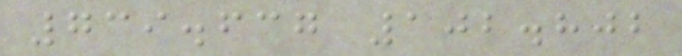739.637 102.802
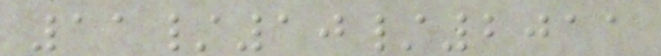11/10/2011
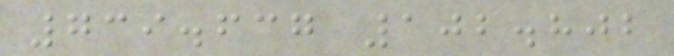739.637 102.802
